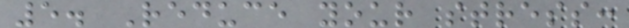5. Reduce your stress:
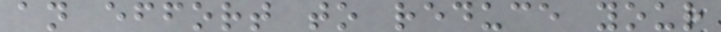an effort to reduce your
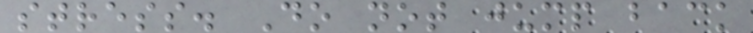stress. Do not jump back
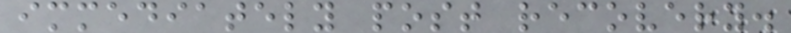immediately post recovery.
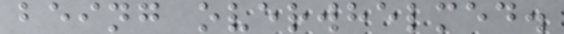being overwhelmed.
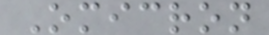Omicron
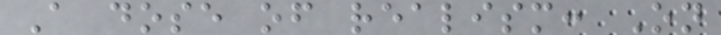A dose of realism: On
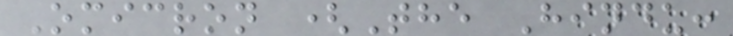Omicron (The Hindu:
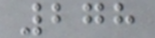278
